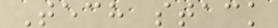Tech stack
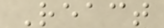React
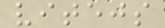vitejs
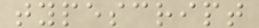typescript
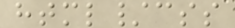html/css
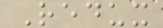Redux
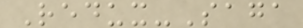Redux-Saga
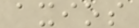axios
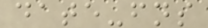date-fns
